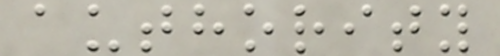authority
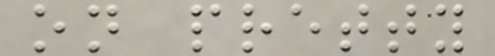on pretty
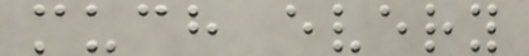much every
